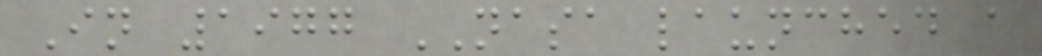In 1977 NASA launched a
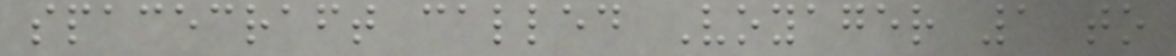spacecraft called Voyager 1 to
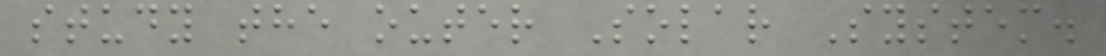study the outer Solar System.
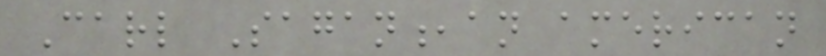Carl Sagan,an american
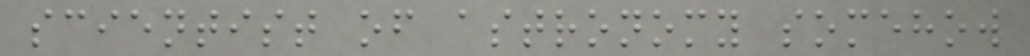scientist of astronomy somehow
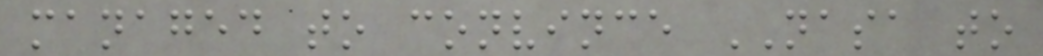managed to convince NASA to
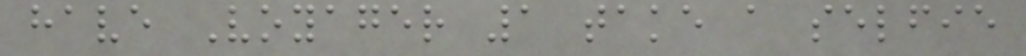have Voyager 1 take a selfie
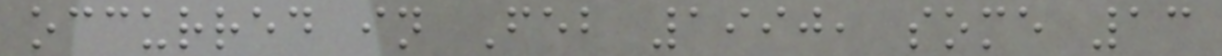occurred in Feb 1990, some 13
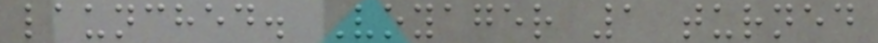launched. Voyager 1 turned
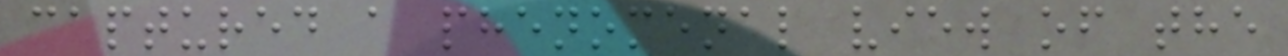captured a phenomenal view of the
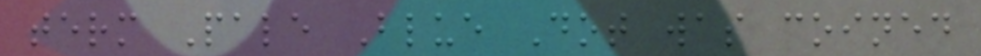term Pale Blue Dot was coined
